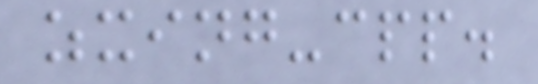zxing-cpp.
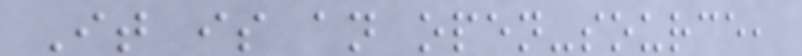It is an open-source,
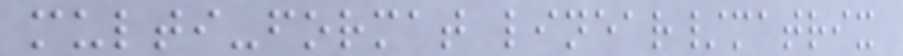multi-format linear/matrix
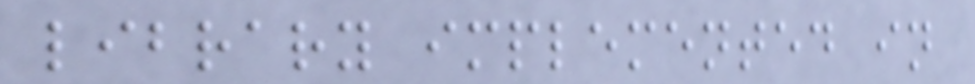library implemented in
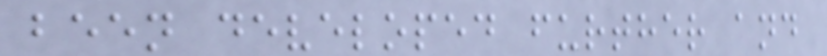been developed further and
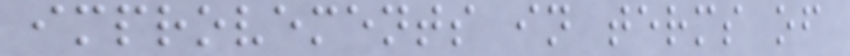improvements in terms of
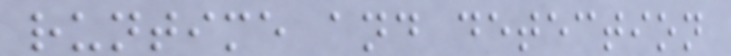runtime and detection
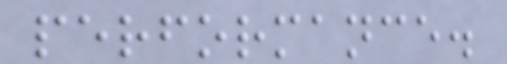performance.
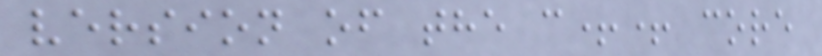version of the c++ core
